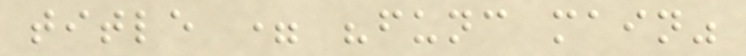title = "func main"
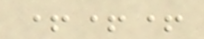+++
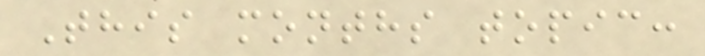This months topic:
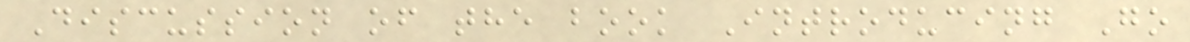Discussion of the book Introducing Go
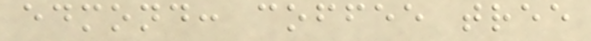edmond: coffee tree
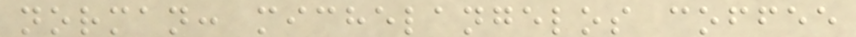norman: michelangelos coffee
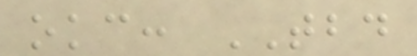okc: TBD
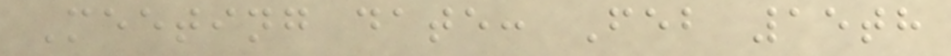Meeting date: Feb 15th
